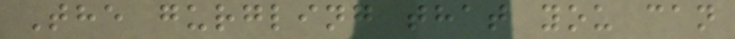The gurgling that you can
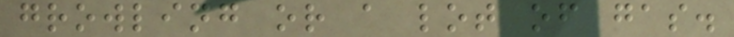growling or a lot of gas.
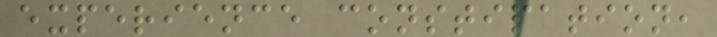experience constipation,
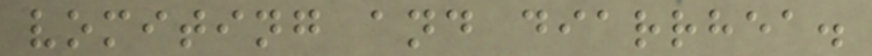vomiting and diarrhea.
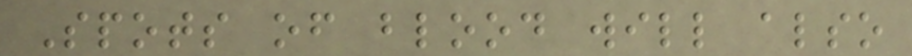Spots of blood will also
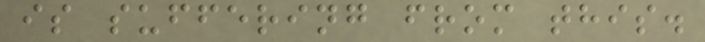is suffering from this.
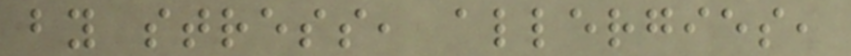by stress, allergies,
